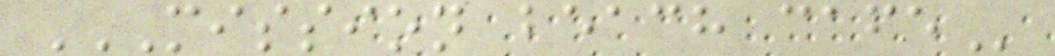MISSION BEACH CAFE
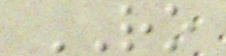RO
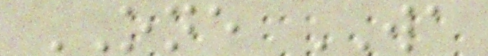ONE WA
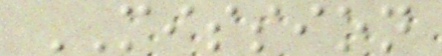MISSION
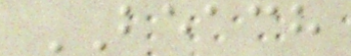BEACH
